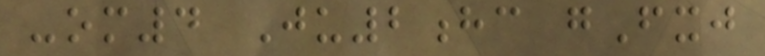-om4 Ju2hc gFxj
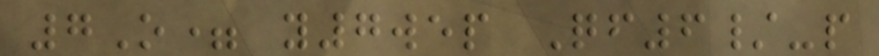7O= y7wep Qf6/-p
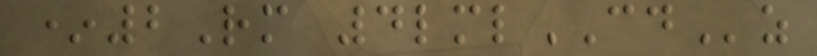*2Rm 4lmlCDz
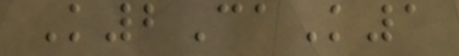K2CaK1
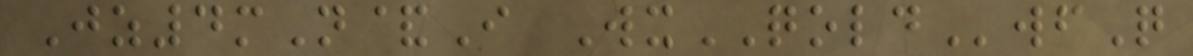Jz4mN&I WxQOLDwfQ
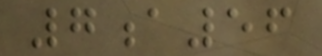7a56
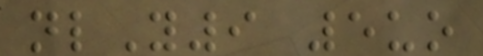nlY9 5uo
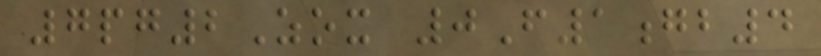7pg2Zox 0F1gb4
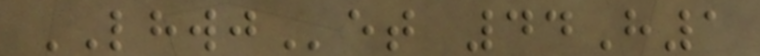LHWJet 44H1
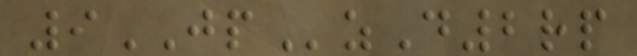9JPzD2rp
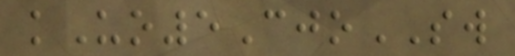kUo5CjoSW
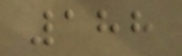188
